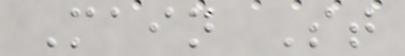Main St
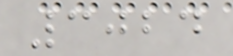3024
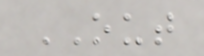OUT
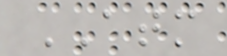ATM
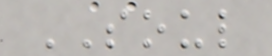SOUL
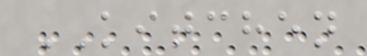KITCHEN
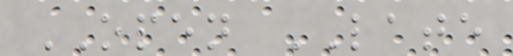OPEN LATE
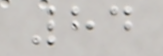84
